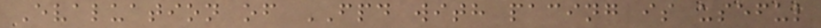Evaluation of FPD with pacing is useful
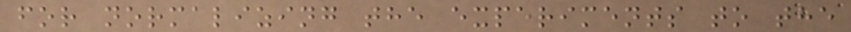for normalizing the experiments to the
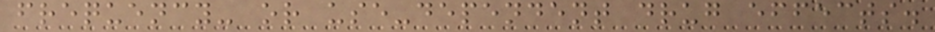frequency- or use-dependent drug effects.
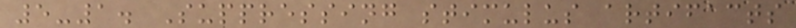5-1. Suppressing stimulus artifacts
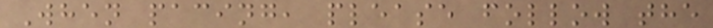When pacing, please follow the
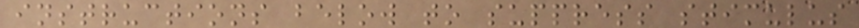instructions below to suppress stimulus
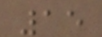15
